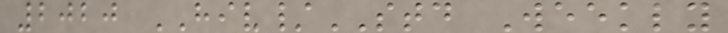2020 HIV/STD Weekly
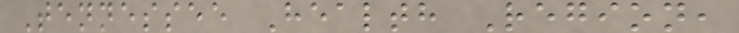Tennessee Health Region,
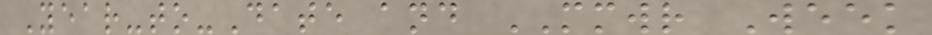Year-to-Date and MMWR Week
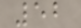52
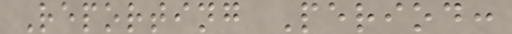Reporting Period:
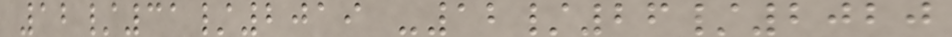12/31/2019 -12/26/2020
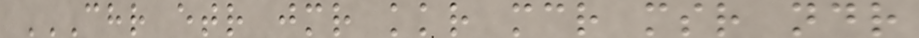CHR ETR JMR KKR MCR MSR NDR
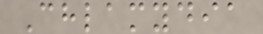Chlamydia
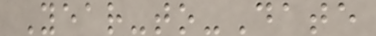Year-to-Date
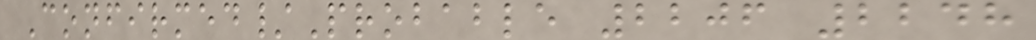Confirmed/Probable 2206 2248
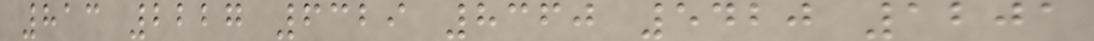813 2227 6329 8360 5420 1201
